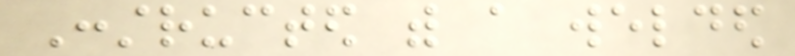Constructed with a welded
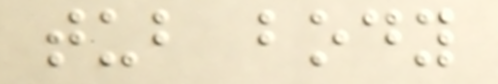tub body
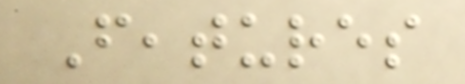Features
